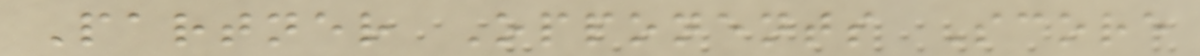Partner Opponents Score
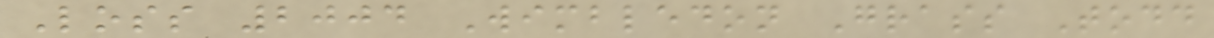Loss 2004 Wimbledon Grass Todd
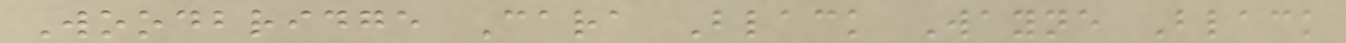Woodbridge Cara Black Wayne Black
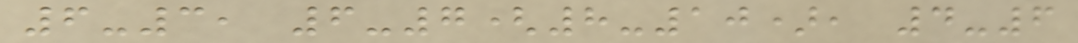6-3, 6-7(8-10), 4-6
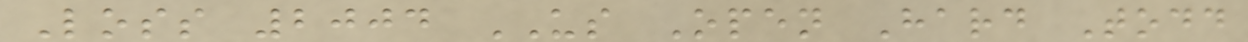Loss 2004 US Open Hard Todd
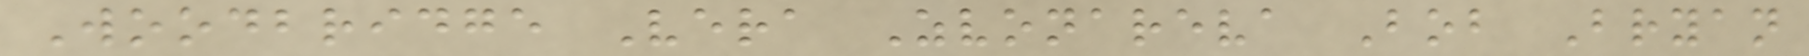Woodbridge Vera Zvonareva Bob Bryan
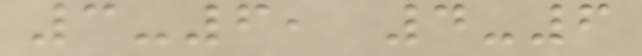3-6, 4-6
